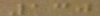130
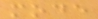mode
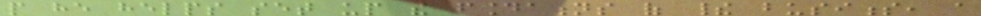people he helps set up the foundations of their business, a
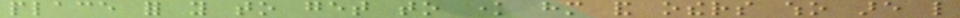place for you to get to know him and others who are like
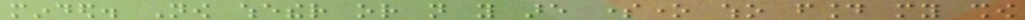minded. Now whether or not you are someone who found my show
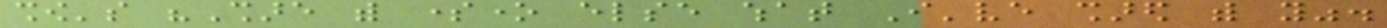show's "Share with someone else what I've shared with you".
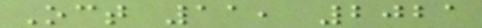Oct 11, 2021
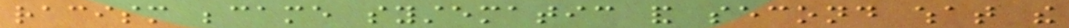racism became systematic and second what the
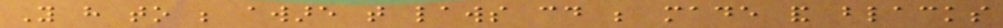You have to be aware that laws could be made and blacks
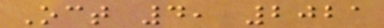Oct 4, 2021
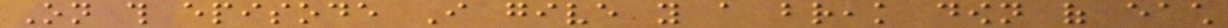On this episode I give you a break down of each
